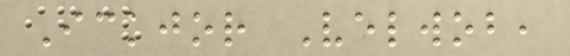Ickjor Velwob,
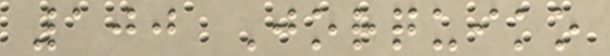100 Jorquiko
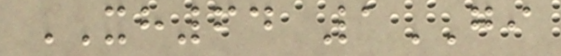XH64 1GI
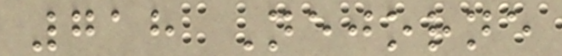718 Nejorne
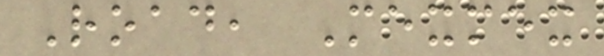Road, Mexmex
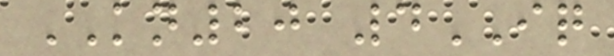KN20 4IQ
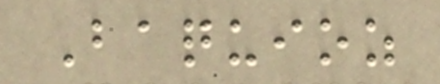Baquioz
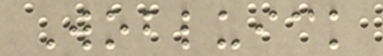Wobluick
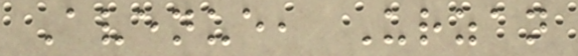Avenue, Urzan
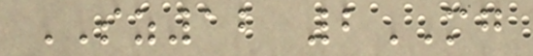SZ12 2MG
